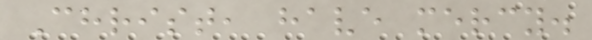Christ, have mercy.
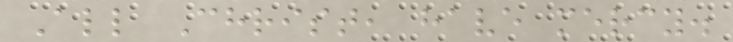All Christ, have mercy.
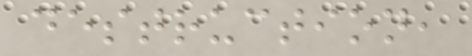destruction,
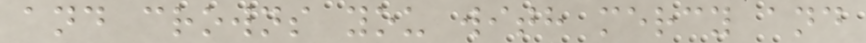and crowns you with mercy and
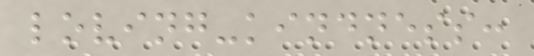loving-kindness:
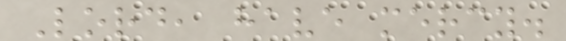Lord, have mercy.
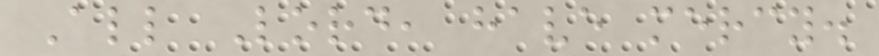All Lord, have mercy.
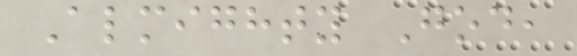Almighty God,
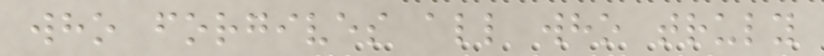who forgives all who truly
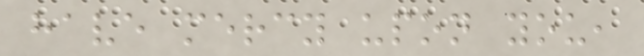have mercy upon you,
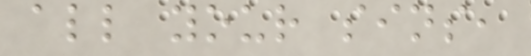all your sins,
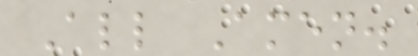All Amen.
